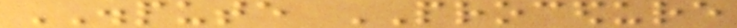DISPUTE PROCEDURE
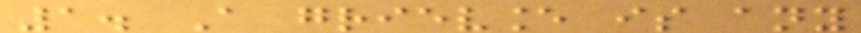1. A grievance is any
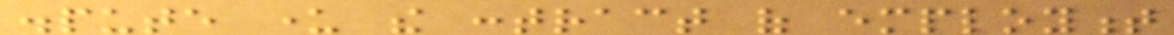dispute under the contract of employment
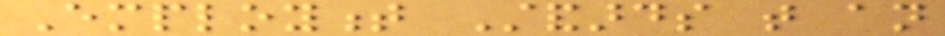Employment Standards that an
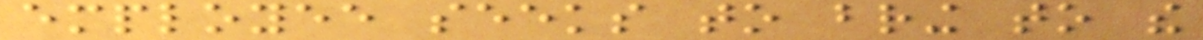employee seeks to bring to the
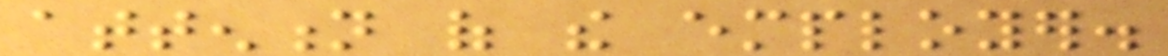attention of the employer.
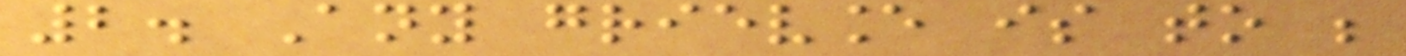2. Any grievance is to be
